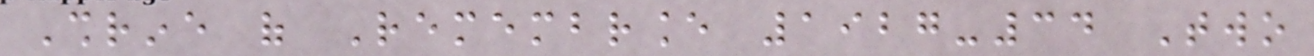Shrine of Remembrance 1927-34 Two
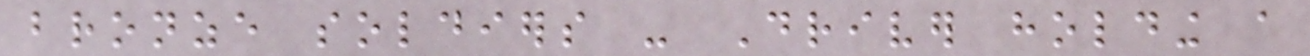bronze soldiers - Driver holding a
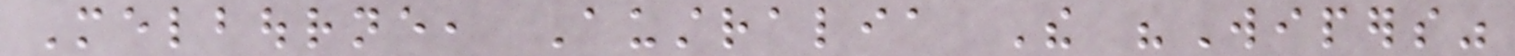Melbourne, Australia The "Wipers"
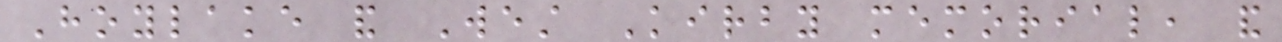Hoylake and West Kirby memorial, and
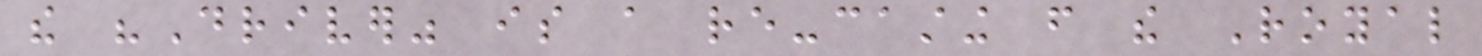the "Driver" is a re-casting from the Royal
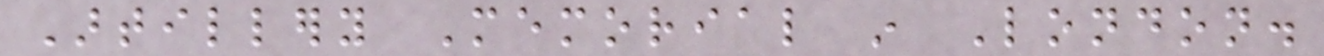Artillery Memorial in London.
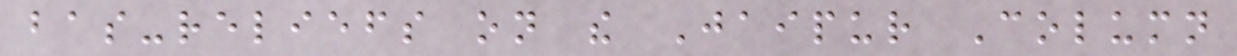bas-reliefs on the Jaipur Column
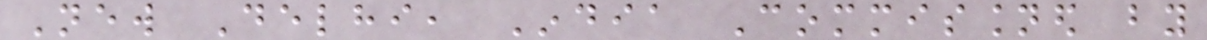New Delhi, India Commissioned by
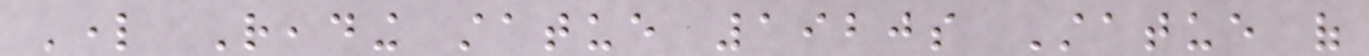Lord Reading statue 1920s Statue of
